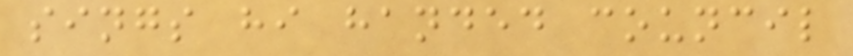sings hi handed council
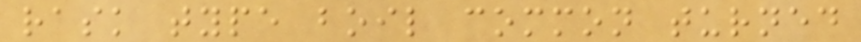rask type boil common turned
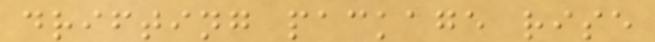drifting package rise
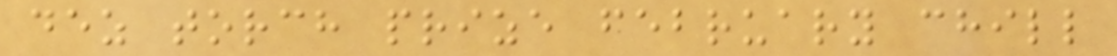dez torch prize february chill
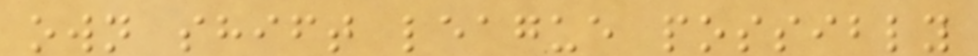own shift league possibly
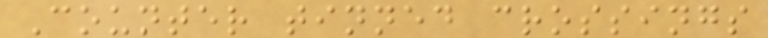Counter tinned crossings
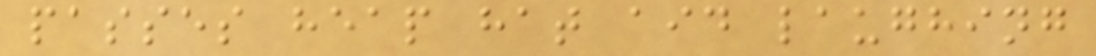passes heap hat aid laughing
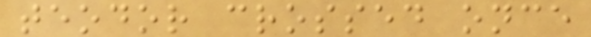teodor crossed once
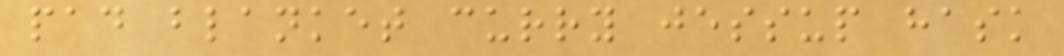pad blanket curry jessup hask
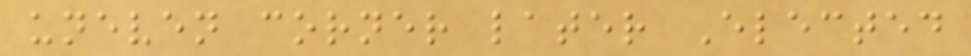uneven corner later Elected
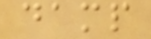damp
